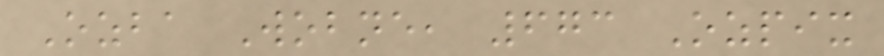Ozba Wobne, 673 Ozpix
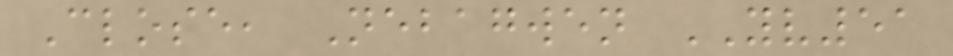Close, Nebagwen YV51
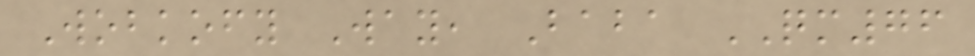Wobkofy Way, Baba QM76
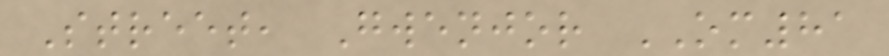Street, Gwenjor OM81
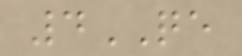4QE
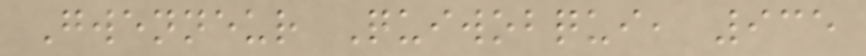Gwenneur Quiwobqui, 935
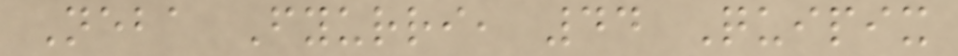Neba Fyurri, 44 Quipix
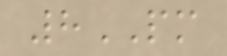8PM
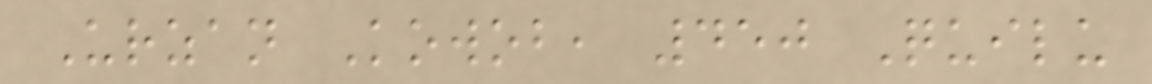Urzan Kowob, 450 Quilu
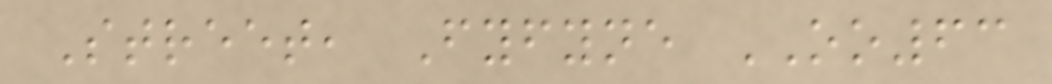Street, Fyfyne OO63
